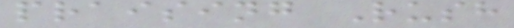praising Rush
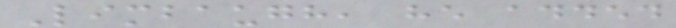Limbaugh, he added
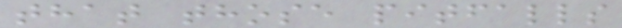that those pitfalls
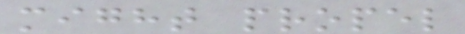might propel
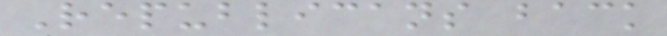Republicans back
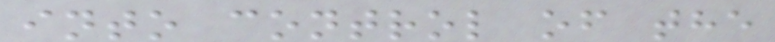into control of the
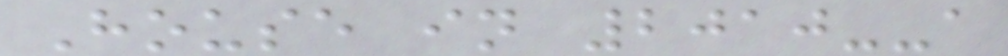House in 2010--a
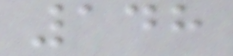148
